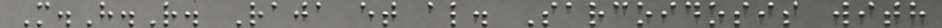M.H.R. Raja et al. Sarcoidosis with
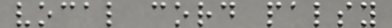vocal cord palsy
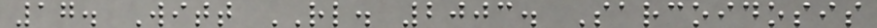17. Witt RL. 2003. Sarcoidosis
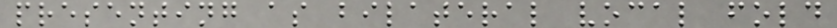presenting as bilateral vocal fold
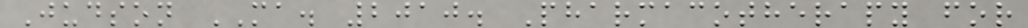Judson MA. 2010. Pharmacotherapy for
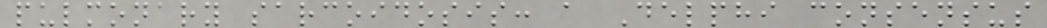pulmonary sarcoidosis: a Delphi consensus
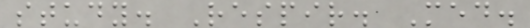study. Respir. Med.
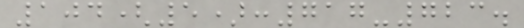104(5):717-723.
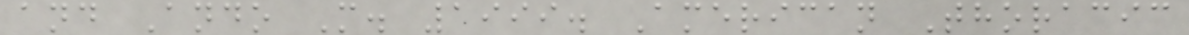and Ando M. 1999. American Thoracic
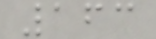163
